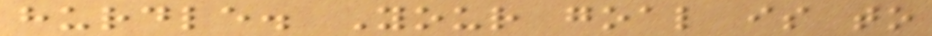hurdle. Your goal is to
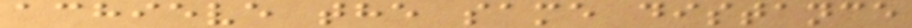achieve the same distance
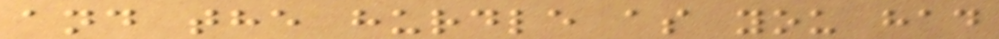and the hurdle as you had
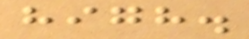high.
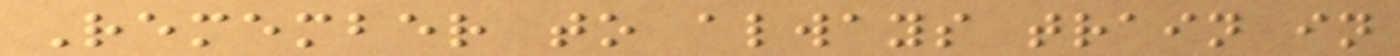Remember to always train in
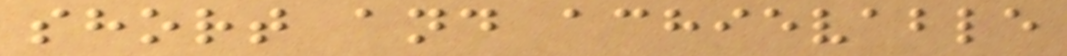short and achievable
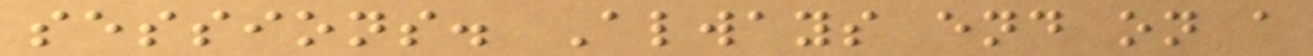sessions. Always end on a
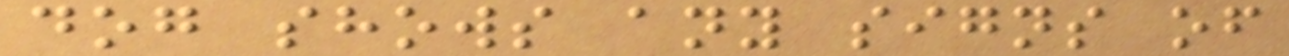dog shows any signs of
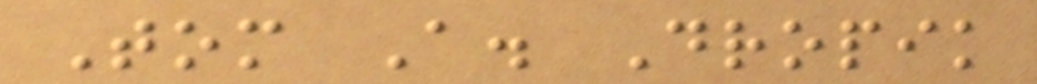Tom A. Dropik
